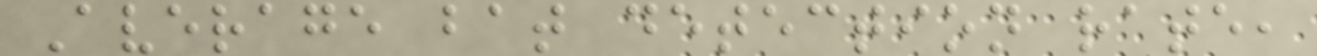Average bat detection rate,
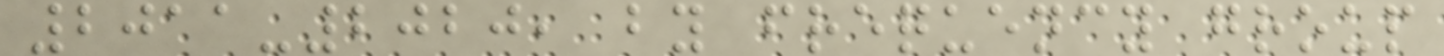2011-2020, by frequency group
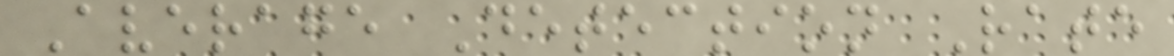Average Detection Rate
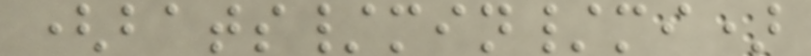(bats/min/mi)
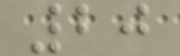20
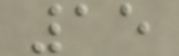15
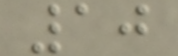10
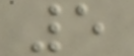5
